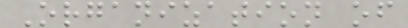Organization of
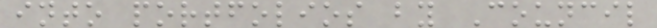into portfolios by Council
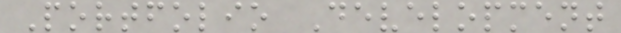Portfolio Development
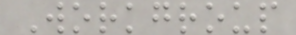Workgroup
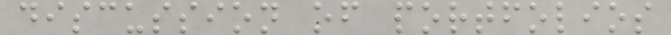discussion of portfolios
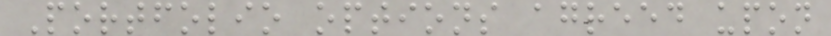Portfolio options agreed upon
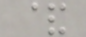&
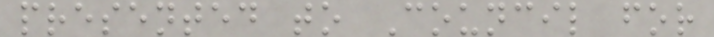presented to Council for
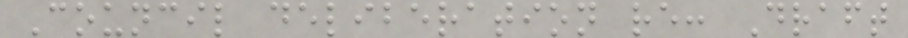Council deliberation re: Draft
